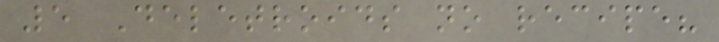5 Deletroids no recipe?
